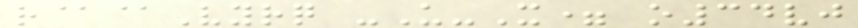r@@Vyrq -U-X= o34vj
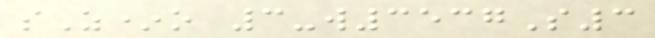sZ*o 3-w3537S3
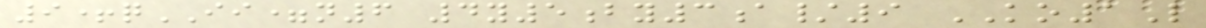9+qII=n6 4y5by3a/9 KO1L
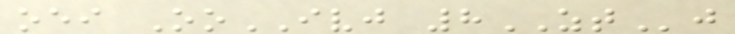oei OoIVJ 8ZTj
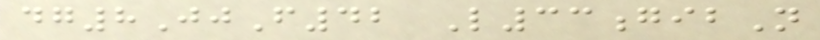dg8JjF42 L33gibN
